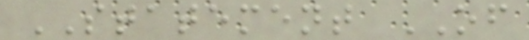STATEMENT OF
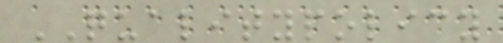QUALITYPOLICY
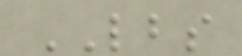LBS
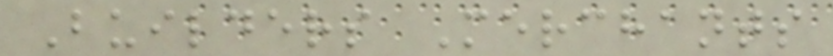Builders Merchants
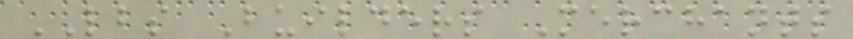LBS Builders Merchants
